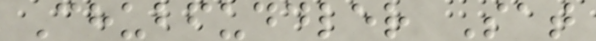Chubfuddler Sat
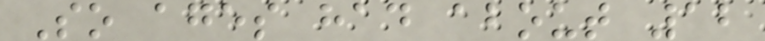So ages had about 12
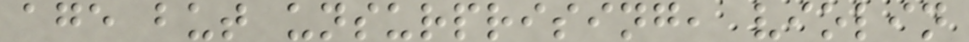age but unsurprising, violin
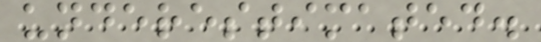underestimated.
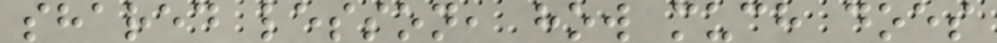shared lesson, how much does
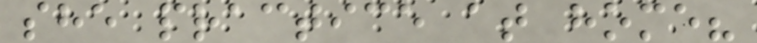she practice at home?
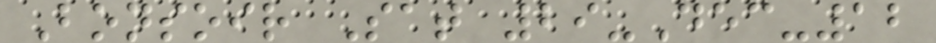Bonsoir Sat 29-Dec-12
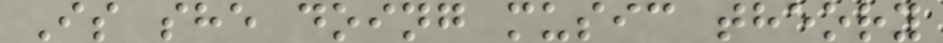Is she doing music theory
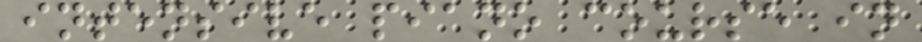intensive piano course in
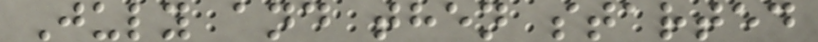July and then started
